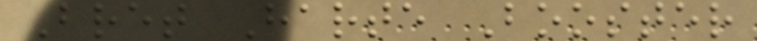Bret Harte Booster
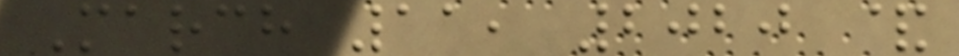March 11, 2020 &
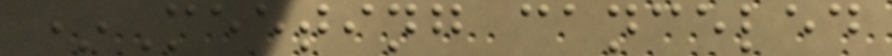*Meeting canceled
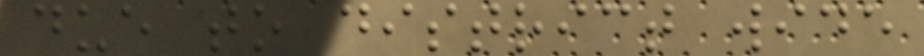due to district wide
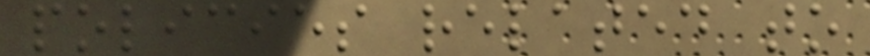policies related to
